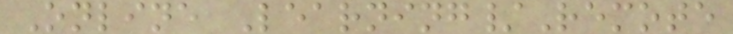Online Learning/Remote
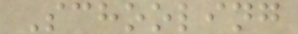Schooling
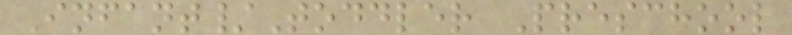Infant/Toddler Preschool
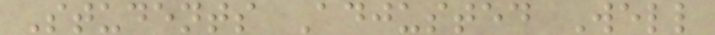Students Adjusted Well
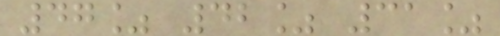47% 42% 31%
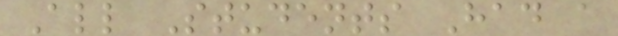All Students Had a
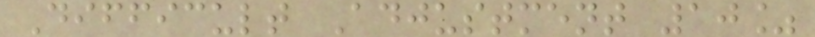Difficult Adjustment 10%
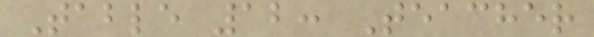Table 12: Teacher
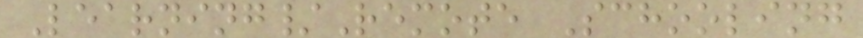Learning/Remote Schooling
